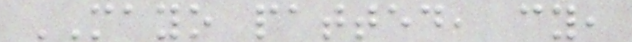MAYO patted, cy,
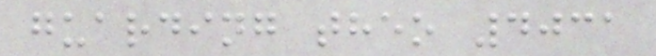guarding theo 4031
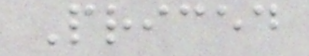Priced
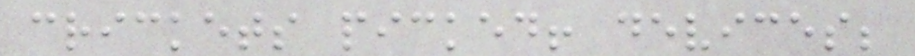crickets picked! devices;
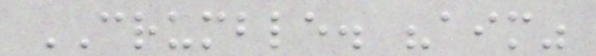CRUMBLE. "aim"
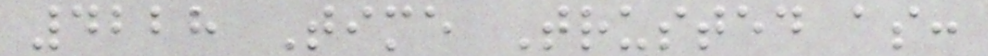4228 Time Trusted as:
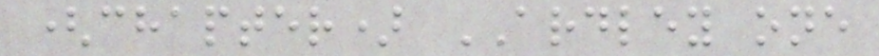(chapter) ARDLEY one
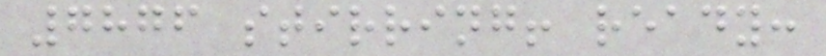7876 stirring! ready:
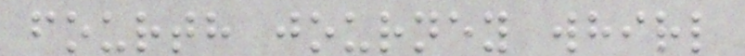fourth journey whirl
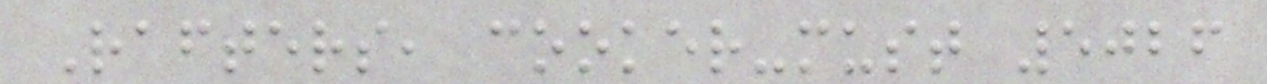Rafters, cooker-must 5026
